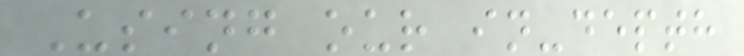Using our in-depth
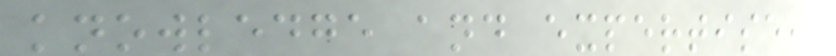knowledge and expertise,
